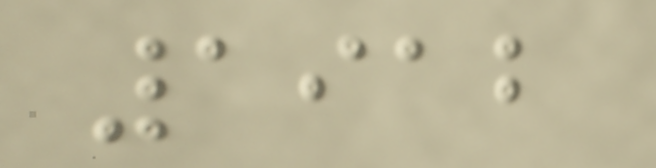1912
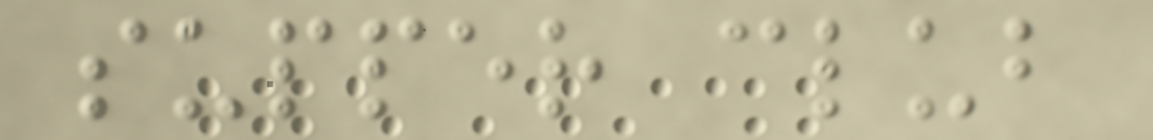supper club
